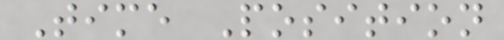Time Position
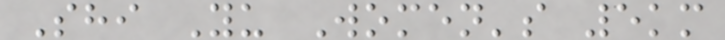Shi Yu Women's 5km
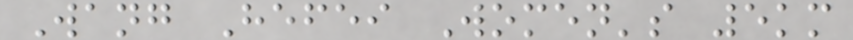Wang Hefei Women's 5km
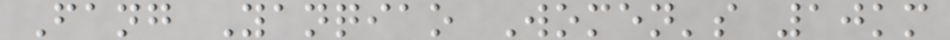Fang Yanqiao Women's 10km
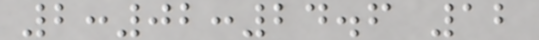2:02:24.6 12
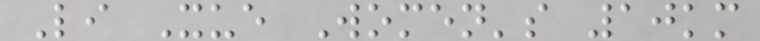Li Xue Women's 10km
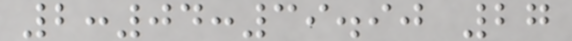2:04:39.90 27
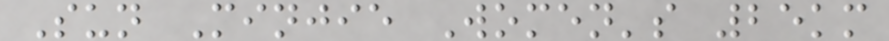Sun Minjie Women's 25km
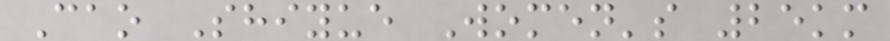Cao Shiyue Women's 25km
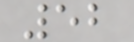52
